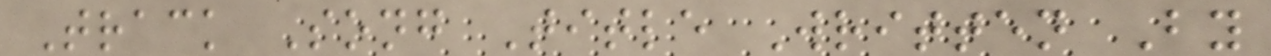Track Song Title Written By
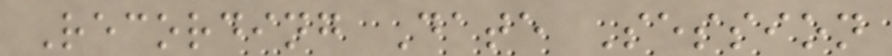Recording Date Session
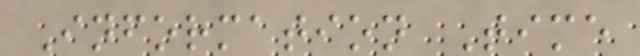Information Time
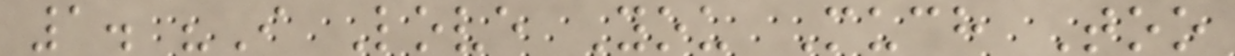1. "I Love You Much Too
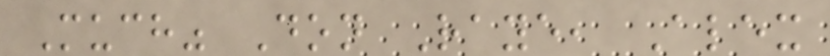Much" Don Raye, Alex
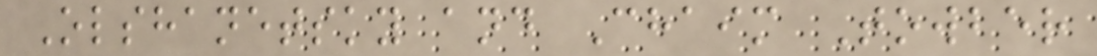Olshanetsky and Chaim Towber
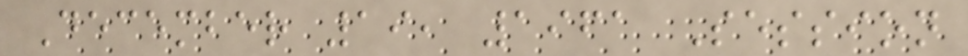December 19, 1961 Session
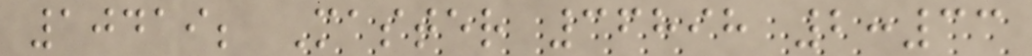10419; Master 36898 2:33
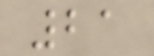21
